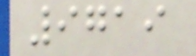9719
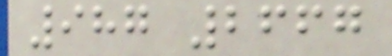987 2667
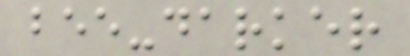bee-darker
